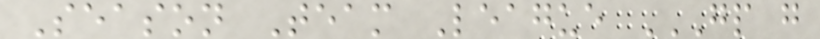Season Team League GP G
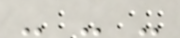- - -
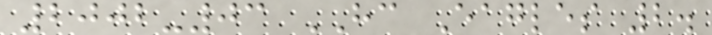2002-03 HC Eagles 2.
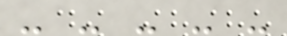- - - - -
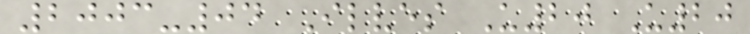2003-04 Ilves U20 U20
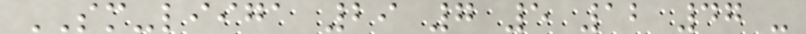SM-liiga 29 7 5 12 47 -
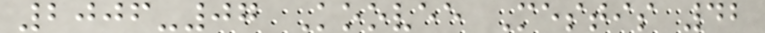2006-07 Koovee Mestis 42
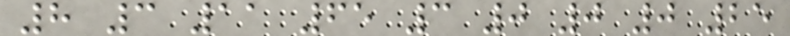8 3 11 65 3 0 0 0 25
